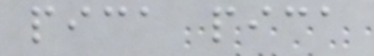pica pica
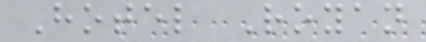Hotel Royan
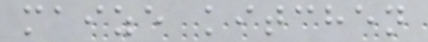maize kitchen
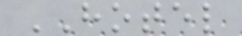HOTEL
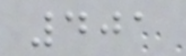401
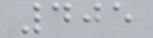405
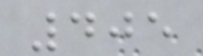405
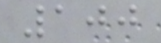100
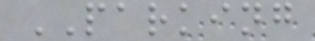PARKING
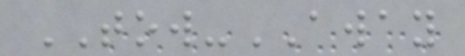TOW-AWAY
